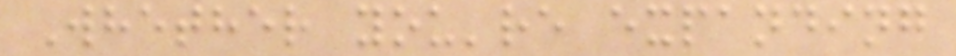Whether you're expanding
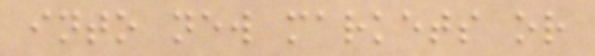into new markets or
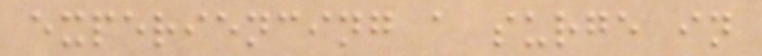experiencing a surge in
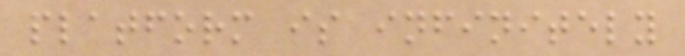platform is infinitely
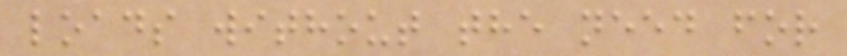loads without the need for
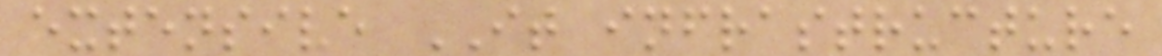extensive IT infrastructure
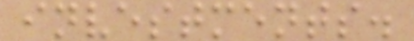investments.
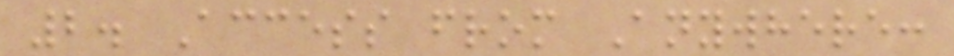2. Access from Anywhere:
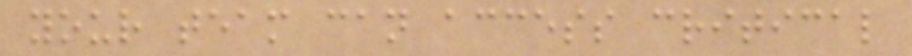your team can access critical
